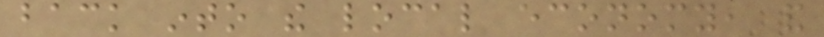back into the local economy, and
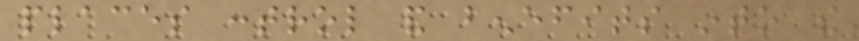places control and benefits into the
